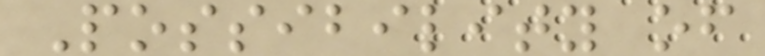Possibility of
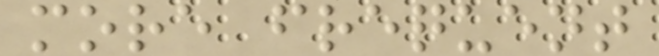more frequent
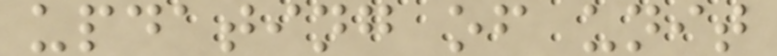updating of unit
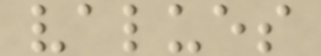values
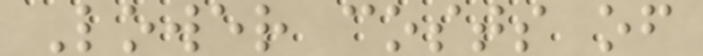Lower costs of
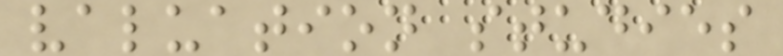valuation studies
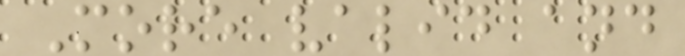More valid and
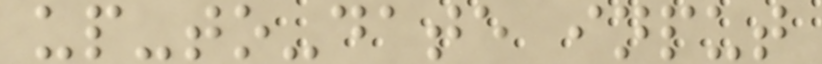up-to-date input
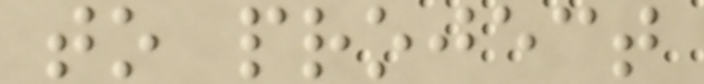to project
